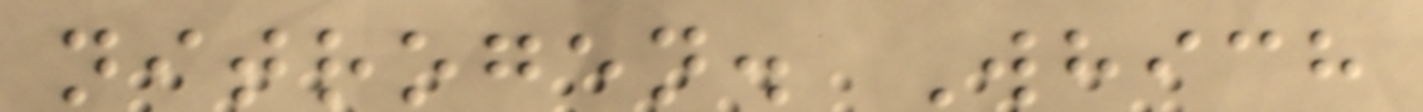nitrogen. Which
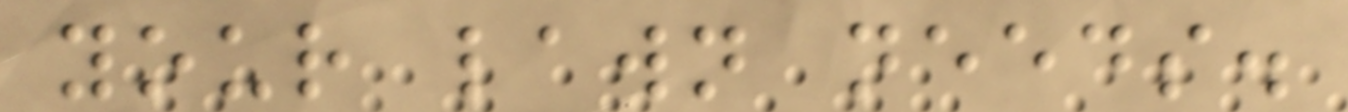your lawn needs.
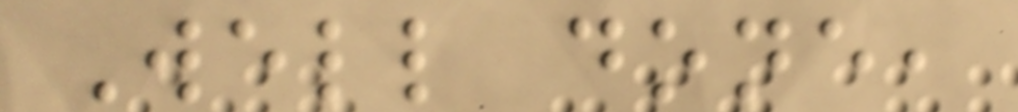Well done,
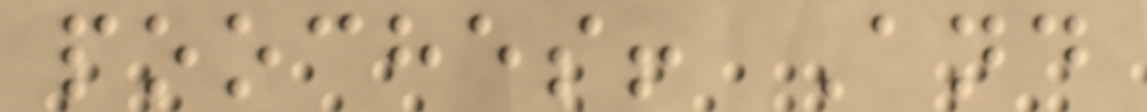pooches! And
